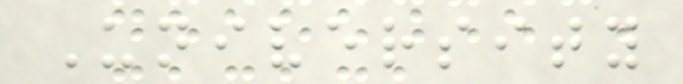University
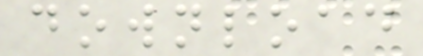download
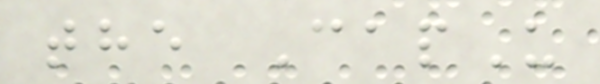the CapU
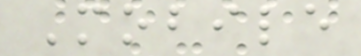Mobile
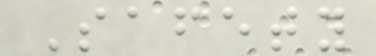Safety
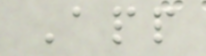App
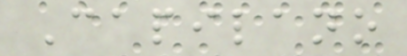Capilano
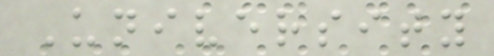University
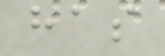has
